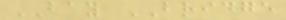BAY BRIDGE
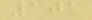101
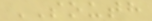SOUTH
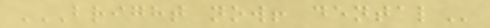BRIGHT NOW! DENTAL
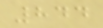844
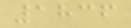1836
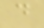d
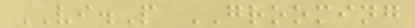VI.P GROOMING
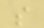s
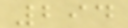294
